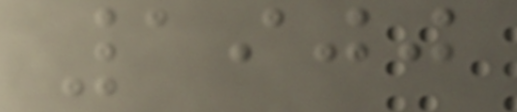1900
